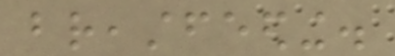breastfeeding.
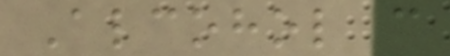Alcohol can
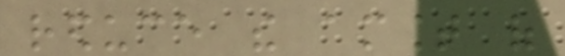reduce the amount of
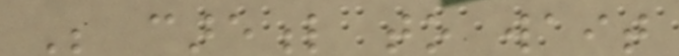Be careful to wait
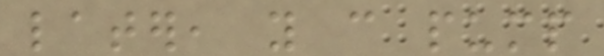later, you can pump
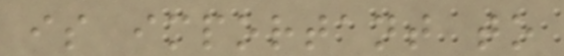is important to
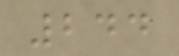244
